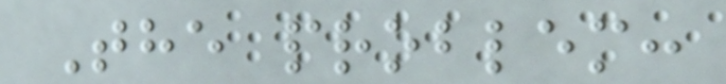The problem:
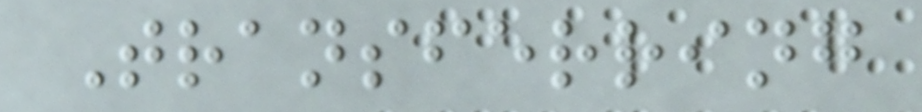Transferring
